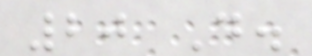20 D.
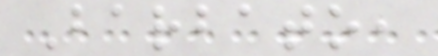Barbato,
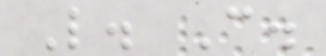L. C.
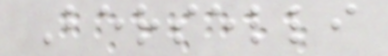Berselli
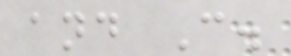and C.
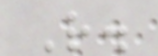R.
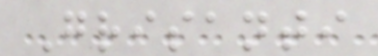Grisanti
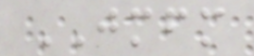JMFM
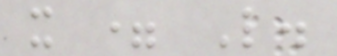x = L.
